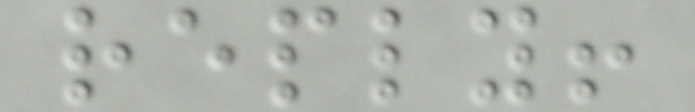reply!
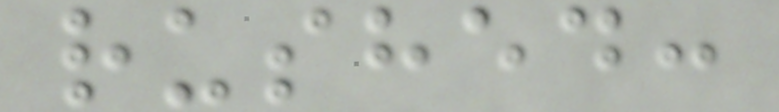rushed:
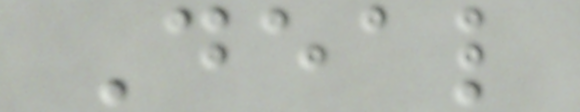Deal
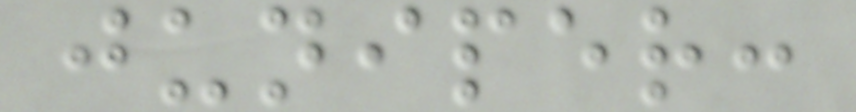juniper:
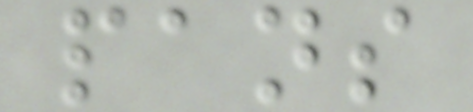pans
